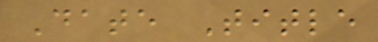Date Title
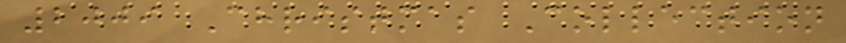2009 Christmas Collection
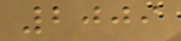2009
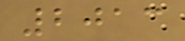2013
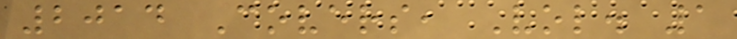2014 Covers, Vol. 1
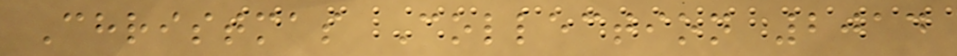Christmas Collection 2014
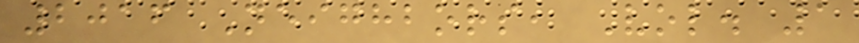2016 Neighbors, Vol. 1
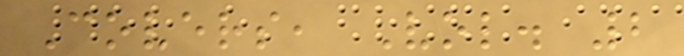Covers, Vol. 2
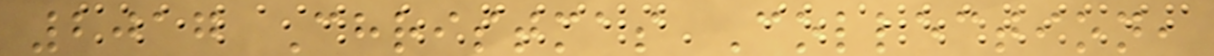2017 Christmas Collection,
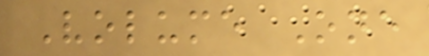Volume One
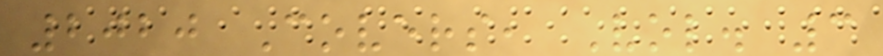2020 Covers, Vol. 3
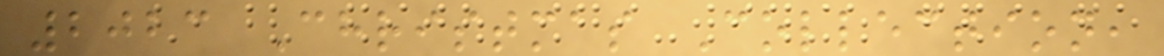2023 Christmas Collection,
